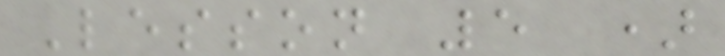Lesson 5 )
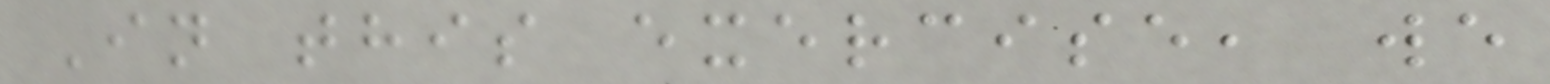In this exercise, we
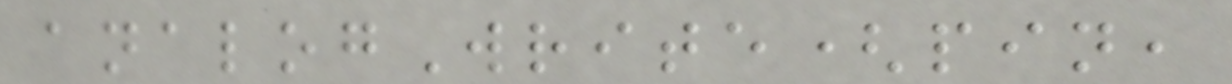analogWrite(pin,
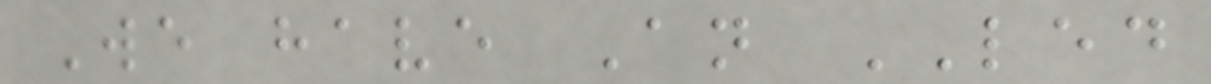We have An LED
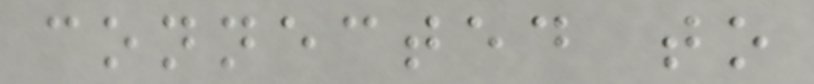connected to
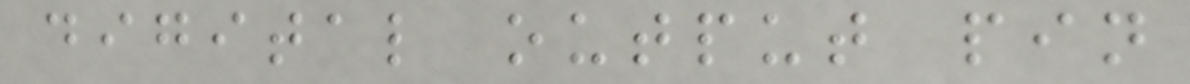digital output pin
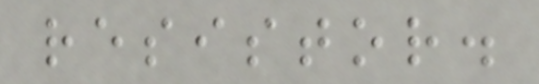resistor.
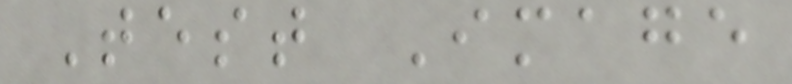Test Image
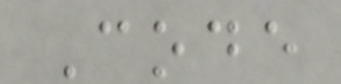Code
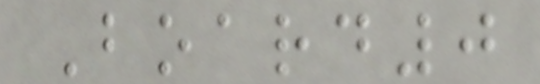Board0
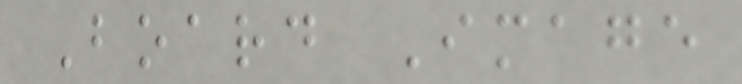Board Image
